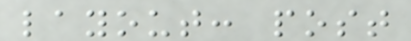layout: post
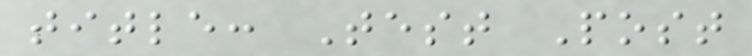title: Test Post
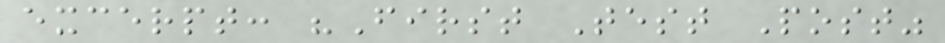excerpt: "First Test Post"
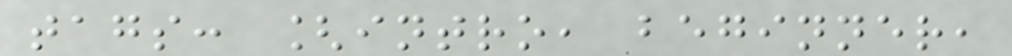tags: [intro, beginner,
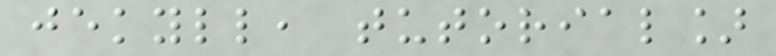jekyll, tutorial]
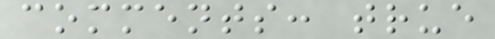comments: true
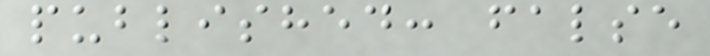published: false
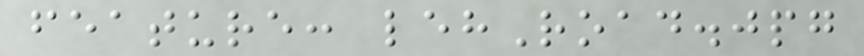feature: lehRoad.jpg
